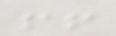!!
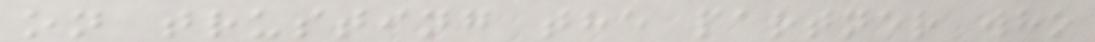on trusting the partner who
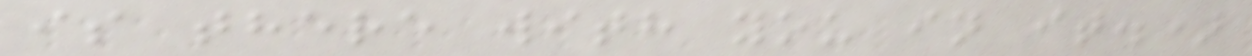is there with you in it.)
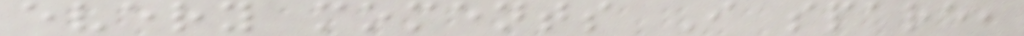every moments I spare,
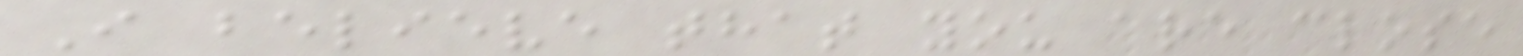I believe that you are close
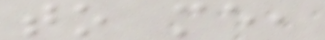to me,
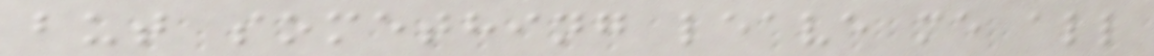but something leave me all
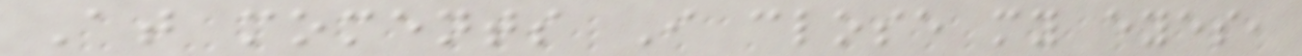At moments I close my eyes,
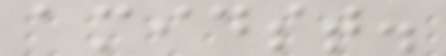amidst.
